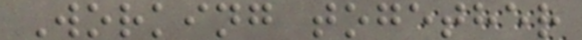Working together
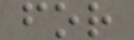for
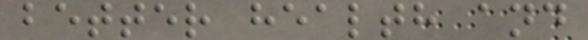better health and
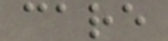care
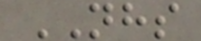NHS
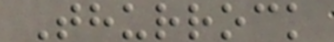Thurrock
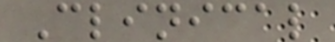Clinical
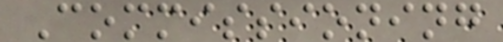Commissioning
